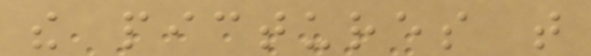the pictures that
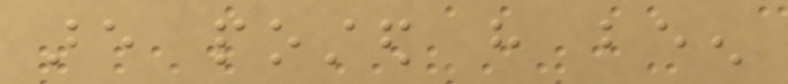are posted have been
